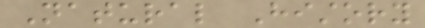Natural History
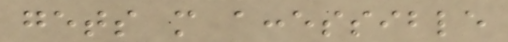gets more accessible
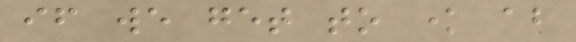if we get to know about
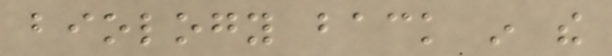biology back in the
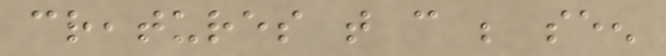creatures that can be seen
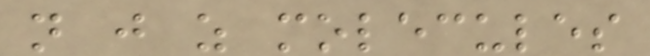not just as molecules
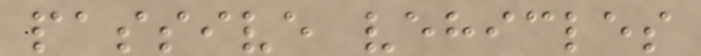passive vehicles
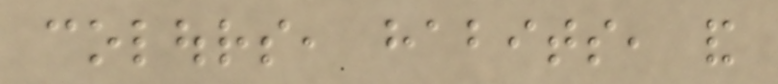colours, habits, and
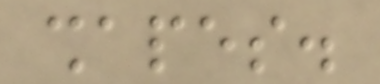shapes.
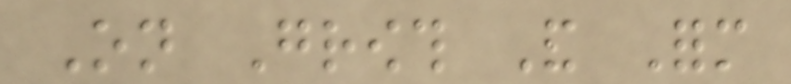On Growth And Form
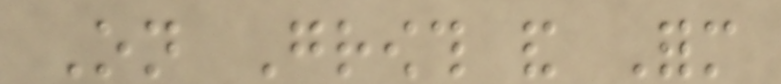On Growth and Form
